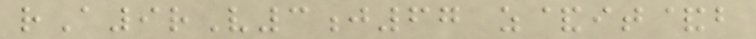rA9rV3j67 z&it&b
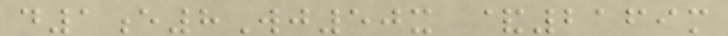d1e8Wj50x &2169m
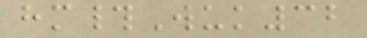hm#Wuk32
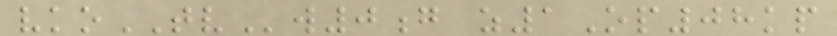vkoTVw0g z1Op08kp
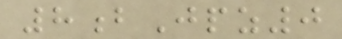8bJpz0
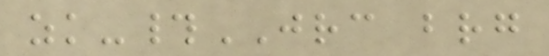zk-#JRC brg
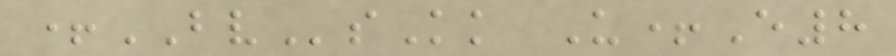+BVsKk U+E8
